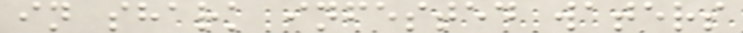in shark infested waters
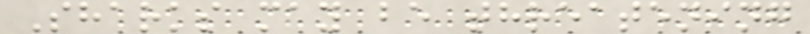Sharks may be threatening
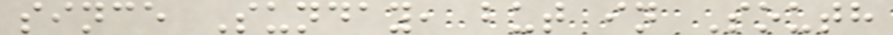since Sunday, but in South
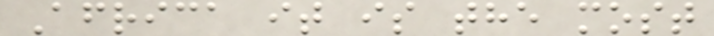Africa it is the most
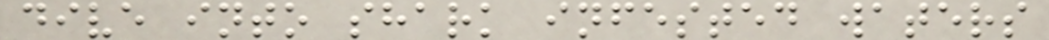dive into shark infested waters
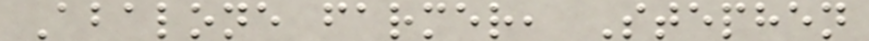Abalone farmer, Stephen
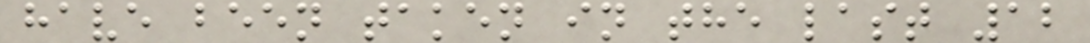have been taken in the last 12
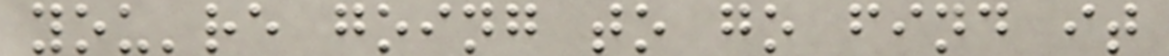you're going to go find it
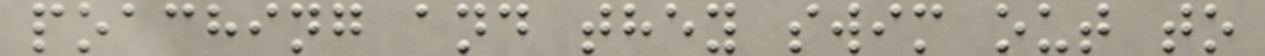poaching and they swim out to
